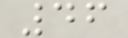46
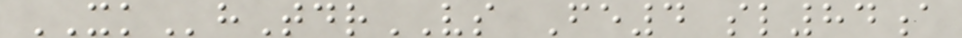XKhTdrVS Fe4 sl84a
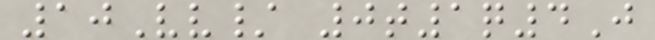10Vv/ 0t1q4J
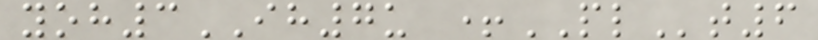yoh3IH7u +PLt6
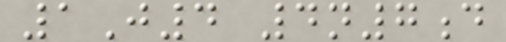1J4 4n7d
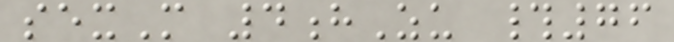sexM 4hZu #76
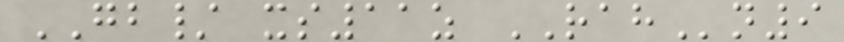GB/ xs11z RAHn9
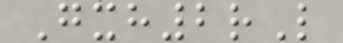Gxh2rL
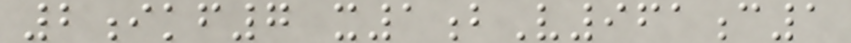2ikf7 x1bV961c1
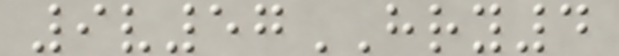9v57HRY4
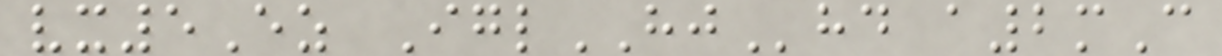vx5Ez IglHJhd a2mC
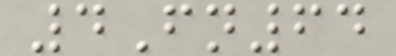4Fn64
